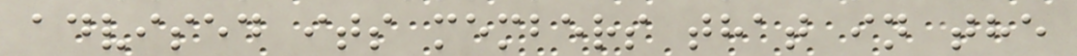advised its members that in the
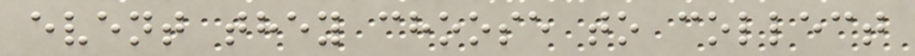event they choose to collect
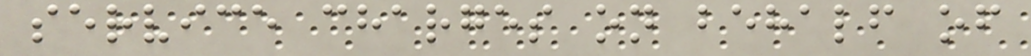service charges on behalf of
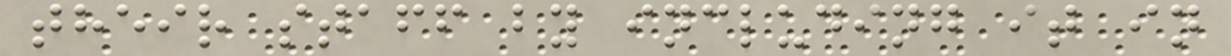their staff by including it in
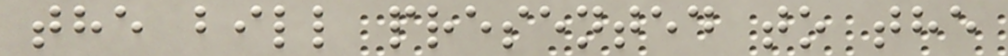the bill presented to the
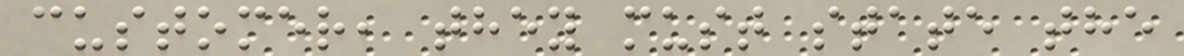customer, they must state the
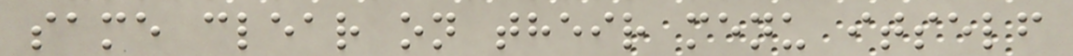same clear on their menu itself
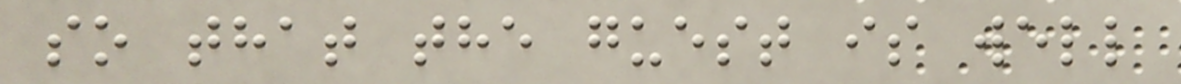so that the guest is well
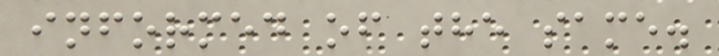informed of the same.
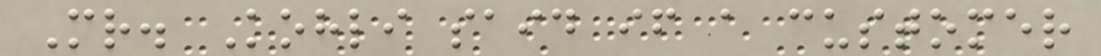Mr. Kohli said if a customer
